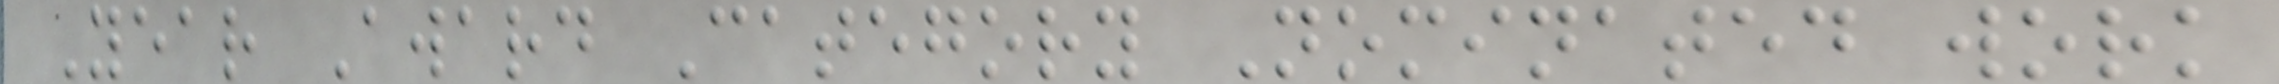Year Award Category Nominated work
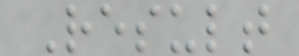Result
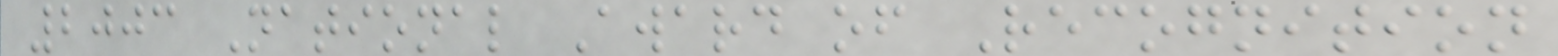2003 National Award of Recognition
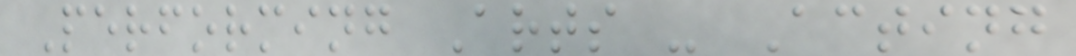Performing Arts - Acting
